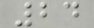24
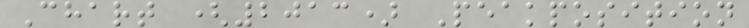Chart (2013) Peakposition
